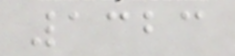1323
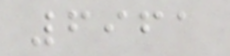6961
